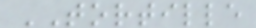TORTILLE
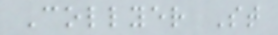Collyer St
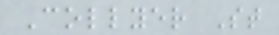Collyer St
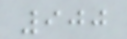900
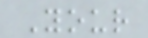Your
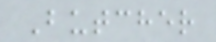Butcher
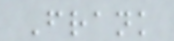Frank
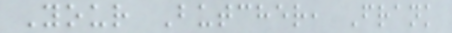Your Butcher, Frank
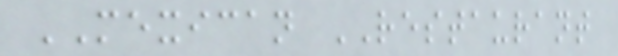MEXICAN RESTAURANT
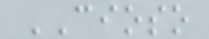CIOSO
